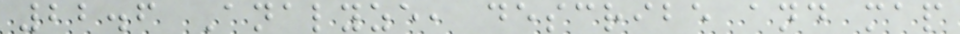22.6 Analyze, describe and map
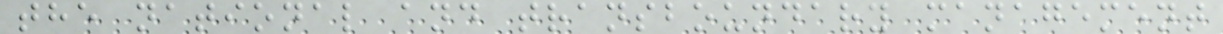the national and transboundary management
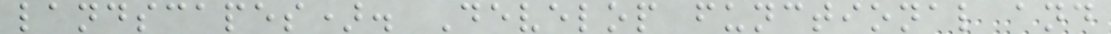landscapes). Develop functional and
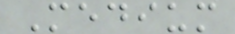Medium
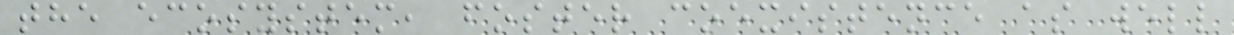the ecosystem, foster coexistence as well
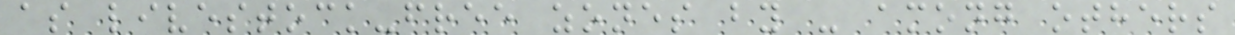as livestock-free zones by - among others
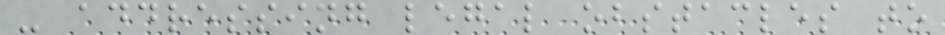- addressing legal obstacles to
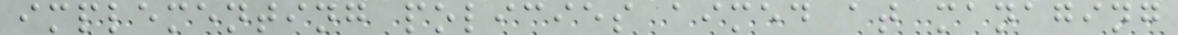implementing policies aimed at managing
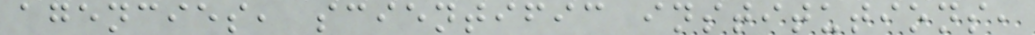agencies, scientific institutions,
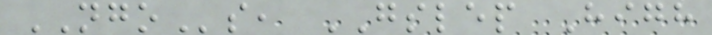NGOs, GSLEP High
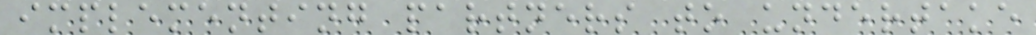implementing partners to undertake
